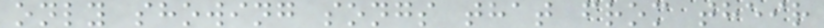only showing songs that from their
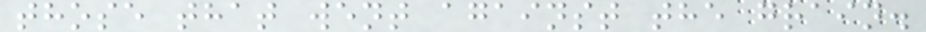those that went against the grain.
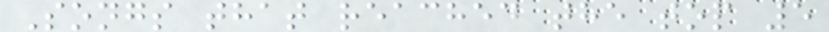Songs that reached the top 5
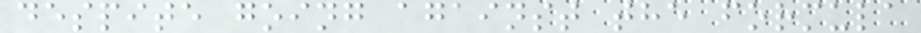despite going against the formula
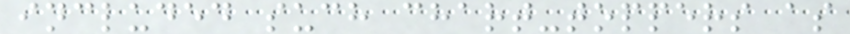included such chart-toppers as
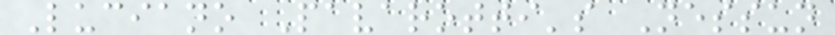Luciano Pavarotti's Nessun
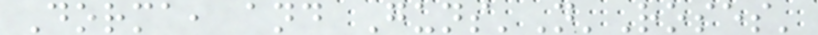Dorma, and Guns'N'Roses'
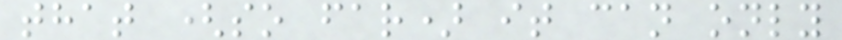that (so far) it can only
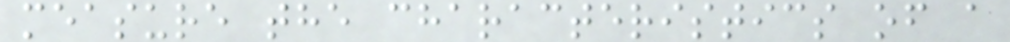measure the characteristics of a
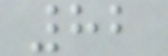82
